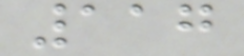117
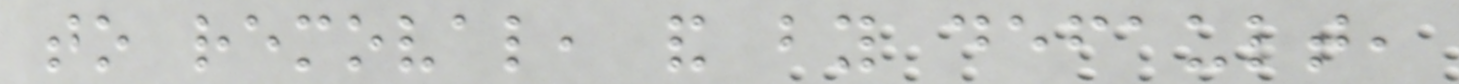to removal, and by default,
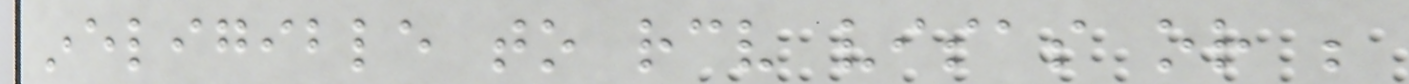ineligible to receive visas or be
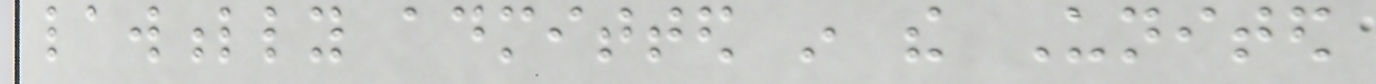lawfully admitted in the United
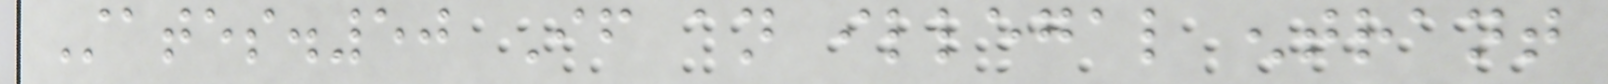States.50 If an illegal entrant
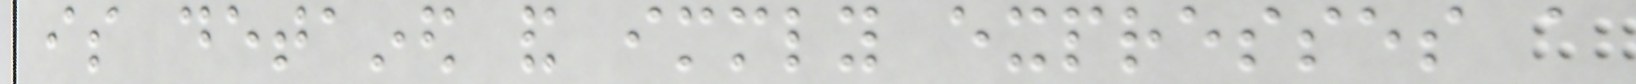is detained and immediately expresses a
